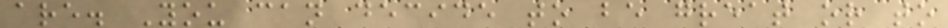are. You can decide to be great or to
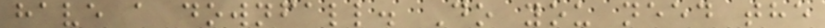have a downfall. Do you need the
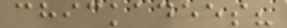chickadees?
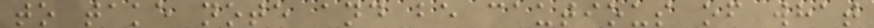to take note and be cautious of what
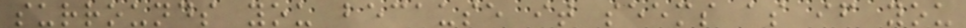surrounds you because it seems as if you
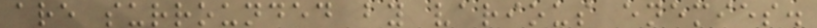are surrounded by various enemies.
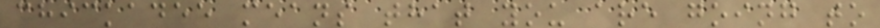chickadee means that you are going to
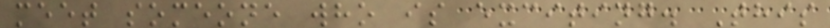meet someone who is exciting. This
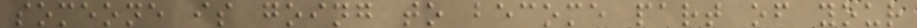someone is going to become part of your
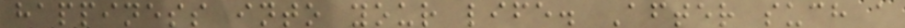happiness into your life. After such a
